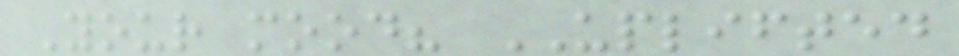Your mood? UPLIFTED
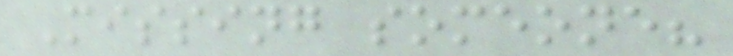Missing someone?
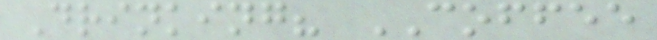Drinking? COFFEE
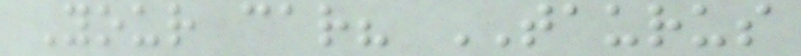Your car? TAURUS
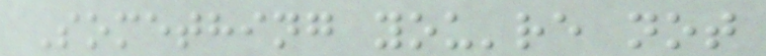Something you're not
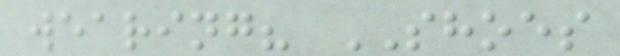wearing? SHOES
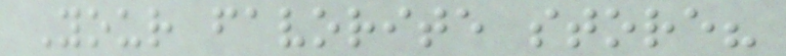Your favorite store?
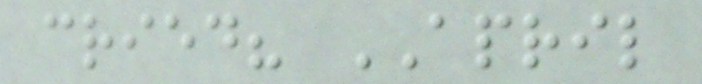cried? APRIL
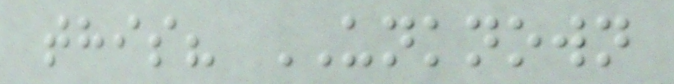this? UNKNOWN
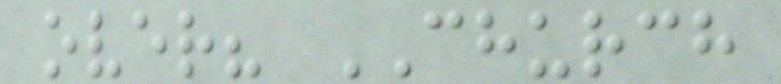over? CHURCH
